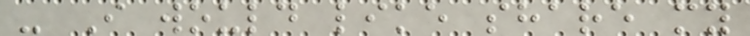- I would like share my
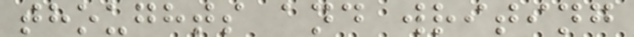thoughts and writing
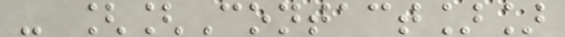- [[Contact]]
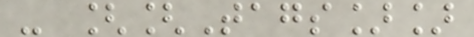- [[Tags]]
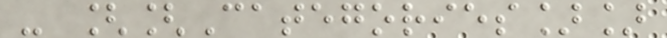- [[Categories]]
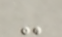-
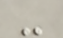-
